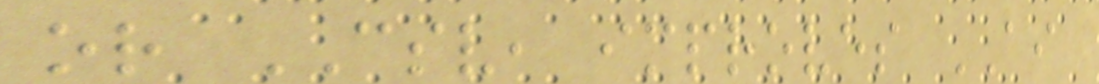or CSV, improves AI
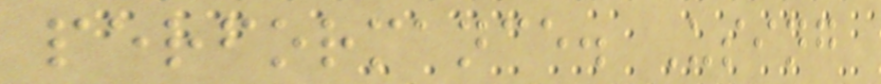performance. Using
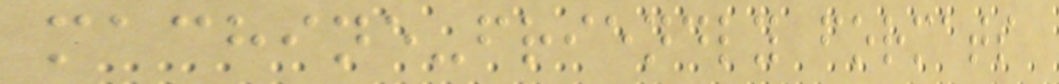machine-friendly formats
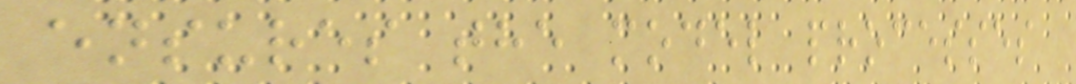ensures the model processes
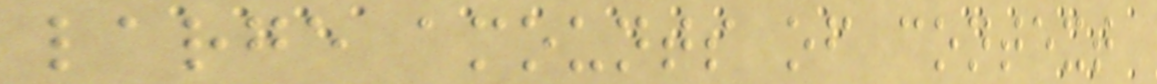large amounts of context
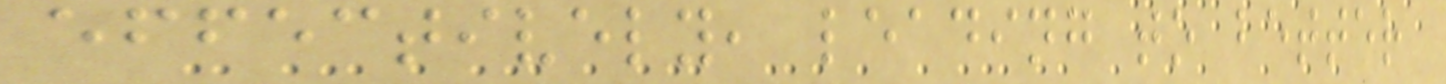effectively, leading to better
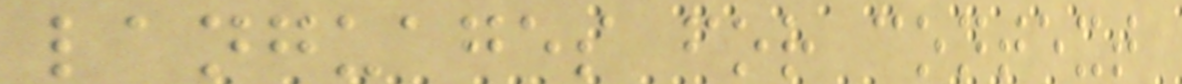languages for context
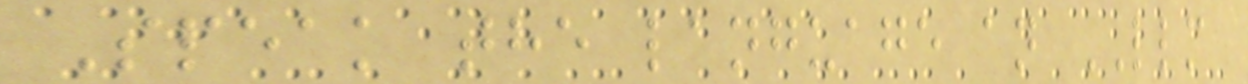Speak the language an LLM
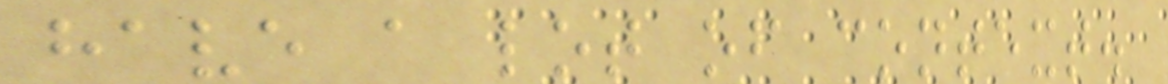have a lot of context.
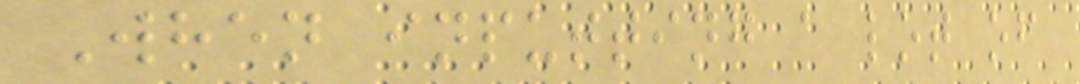When inputting a lot of
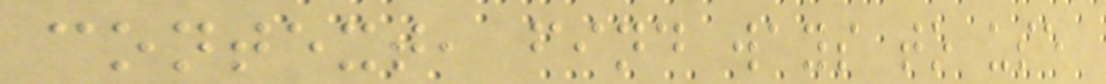context, find ways to use
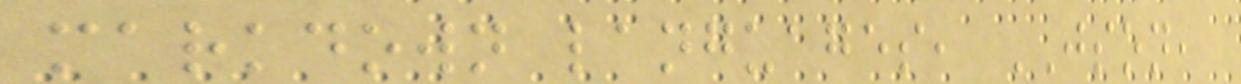markdown languages, JSON,
